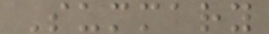Summary
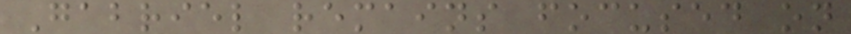Gabriel remains focused on
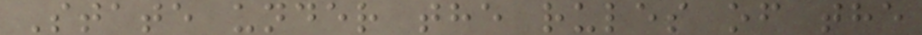State under the rules of the
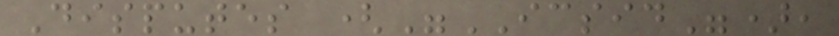Disputes ("ICSID"),
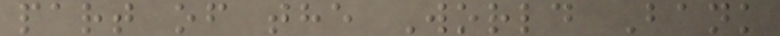part of the World Bank
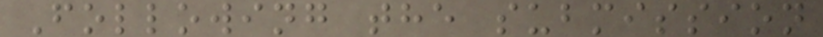Following the submission
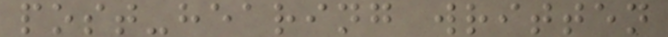post-hearing written
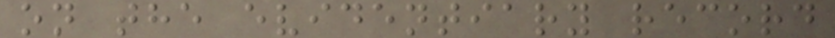on the evidentiary record
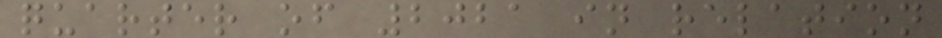quarter of 2021 in relation
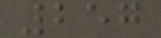257
